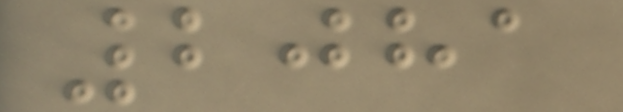2081
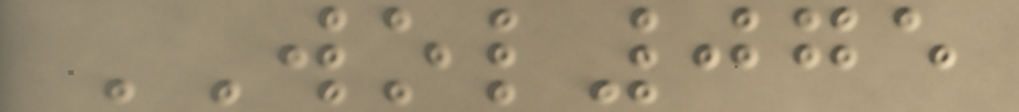WOL075
